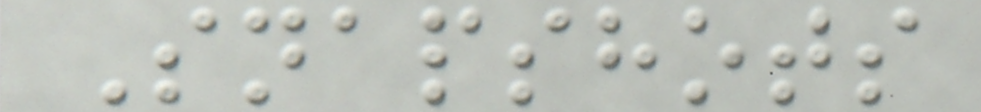Snapshots
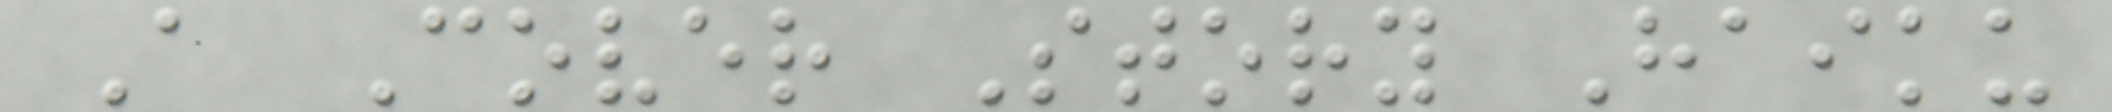A Cover Story Haiku
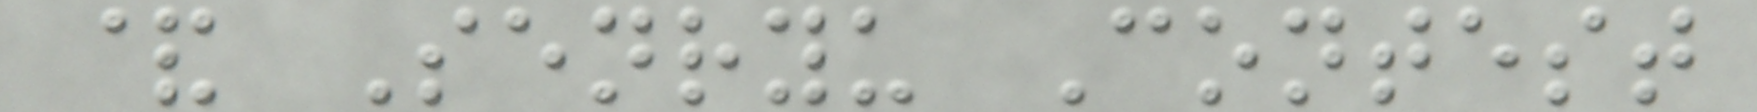& Senryu Contest
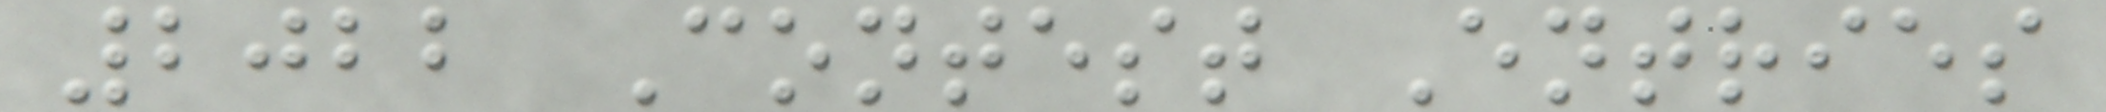2022 Contest Entries
